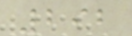292
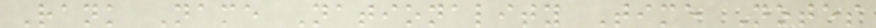Rank Name Nationality Time Notes
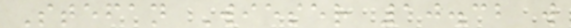Stefan Wieser 10.32 w
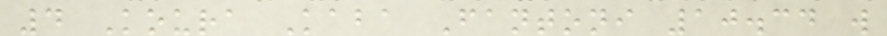4 Koura Kaba Fantoni 10.34 w
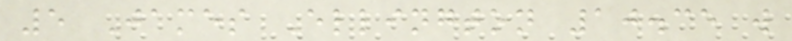5 James Ellington 10.35 w
